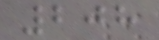208
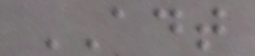ADT
